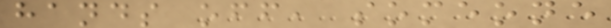hands off, someone
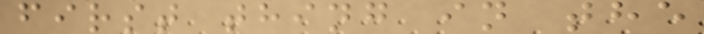first thing in the
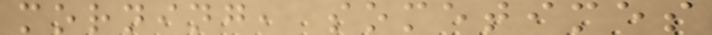morning, sometimes
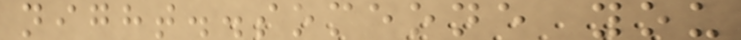night..someone you
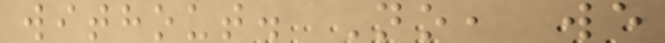without. No, we
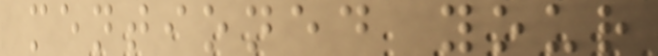mentioned your
